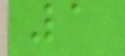1
